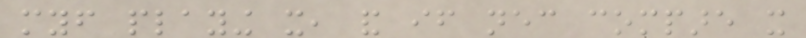myself playing it, and if necessary compare it
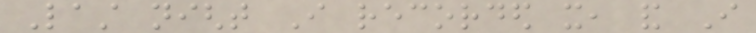Last night I recorded it, and I
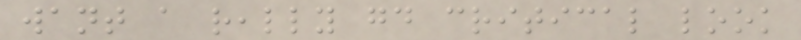want a really good critical look
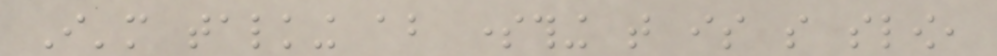I'm talking about something that is so slow,
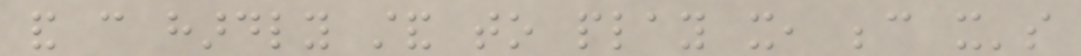and can hardly stand to play it, because it's
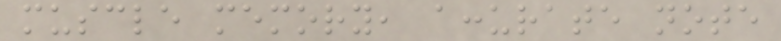muscle memory, accurate note
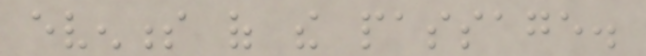evenness of the passage.
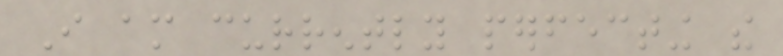I am currently perfecting the
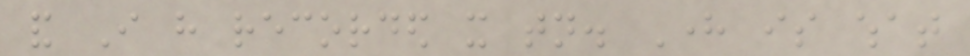and I have recorded it tonight. Here is what
